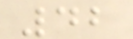42
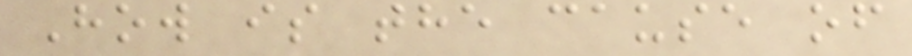How is the cause of
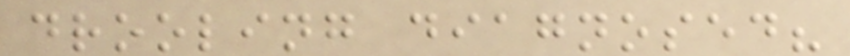drooling diagnosed?
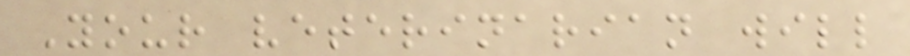Your veterinarian will
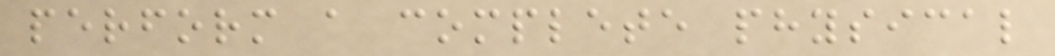perform a complete physical
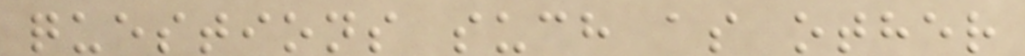questions such as other
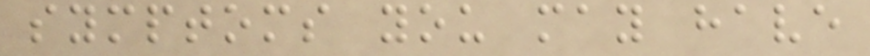symptoms you may have
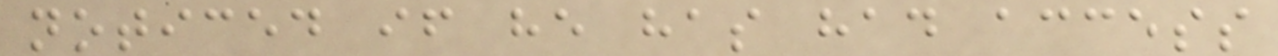noticed if he has had access
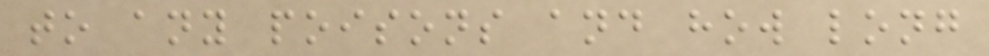to any poisons and how long
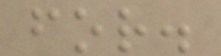for.
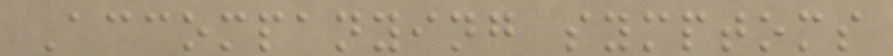Accompanying symptoms
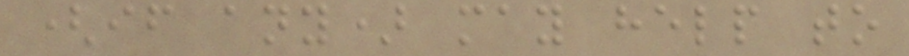(if any) may help to
